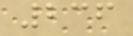236
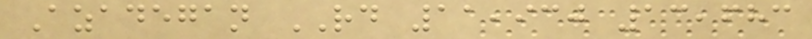Azadegan RD 11,930 13,683
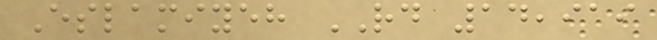Eslamiyeh RD 14,919
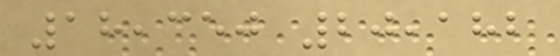18,350 20,182
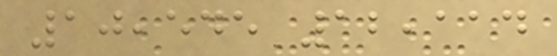10,545 12,114
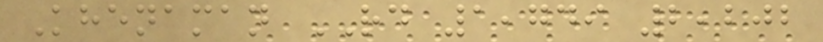Khenaman RD 1,749 2,202
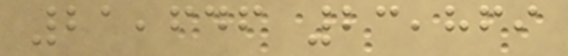21,646 23,869
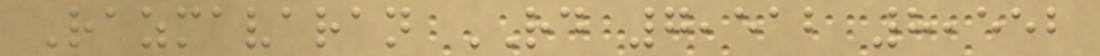Razmavaran RD 7,512 8,552
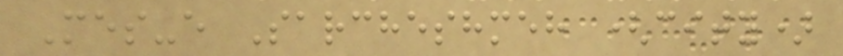Mes-e Sarcheshmeh (city)
